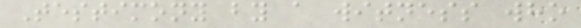Testimony by a witness who
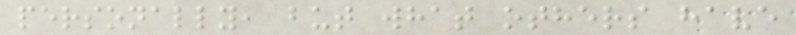personally, but what others have
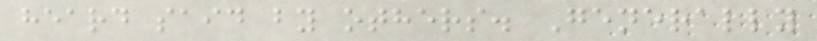heard said by others. Generally
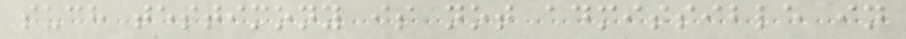such testimony is not admissible in
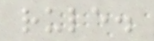rule.
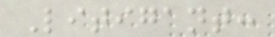Litigant:
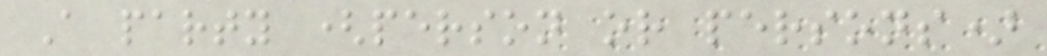A party (person or persons)
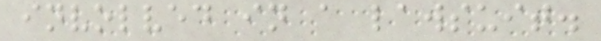involved in a lawsuit.
